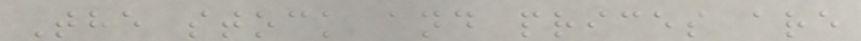The stock and prices are
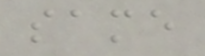same
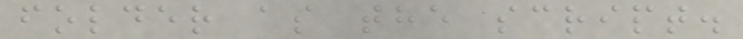folder as the script.
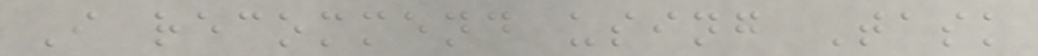I recommend using Task
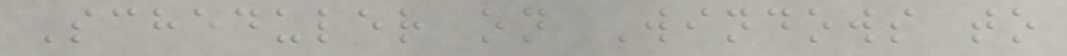Scheduler on Windows to
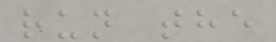run the
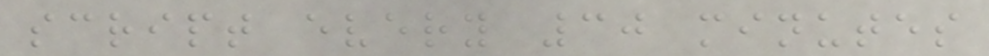script every 30 minutes
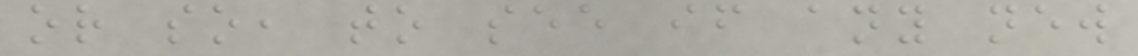or so, to see if any new
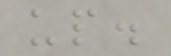up.
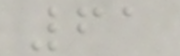61
